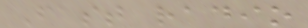Fast radio
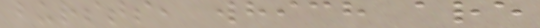bursts, which are
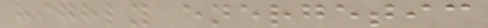highly energetic
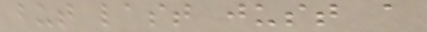but last just a
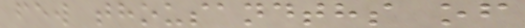few thousandths of
